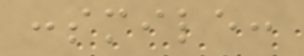:smile:
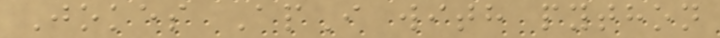Jokes ApI with python
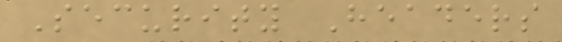Security Headers
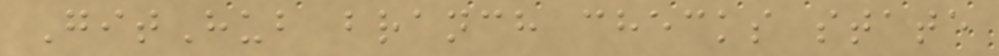GitHub branch checks state
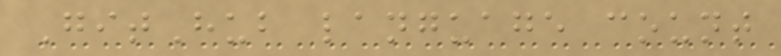GitHub language count
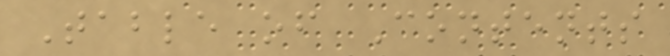Table of Contents
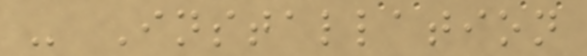- Installation
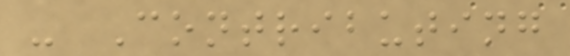- Contributing
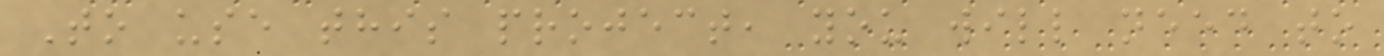To use this project, you will need to
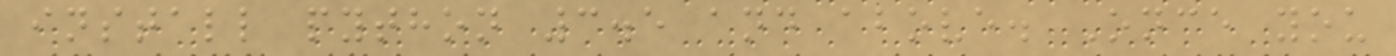install python 3.5 and above. Once you
